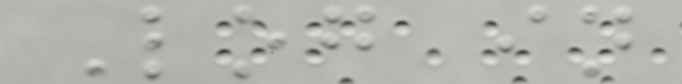Log in
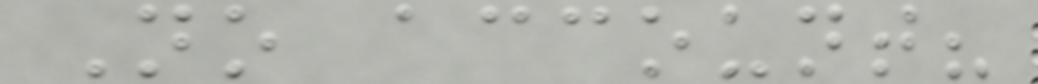No account?
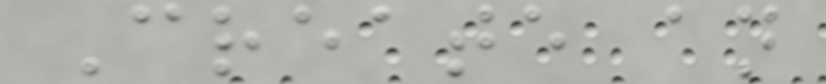Create an
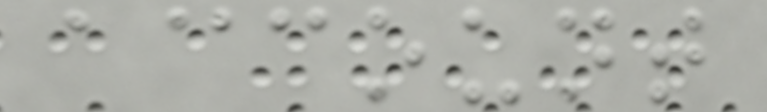account
